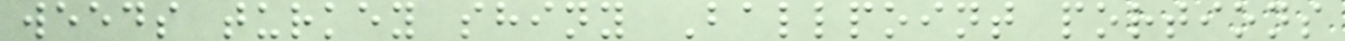weeds turkey shiny Ballpoint portions
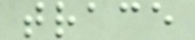trace
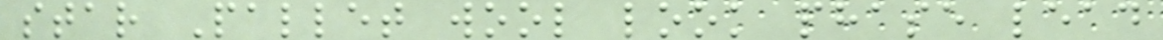star Pallet wool look phase lead
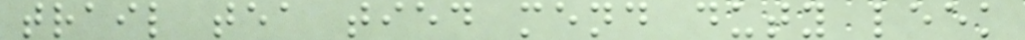trail tea tied mend duty leek
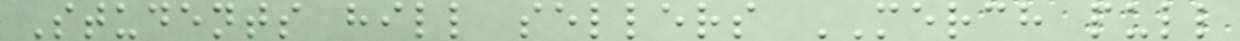Students hill sellers MERCH pull
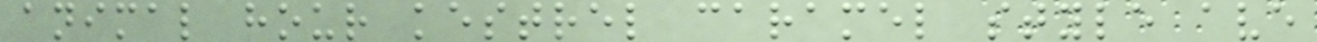animal hour kestrel caramel style ave
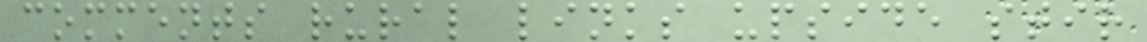comments rural links upside stir
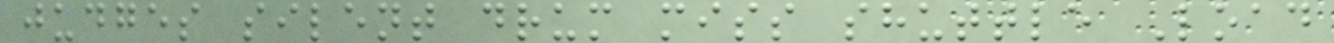judges silent drum miss shuttle Load
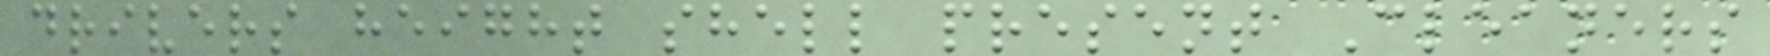drivers height shell present Cleaners
